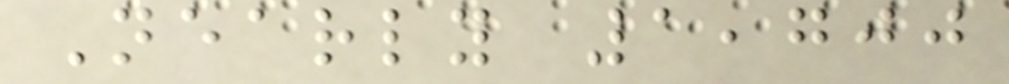Nearly 1,700
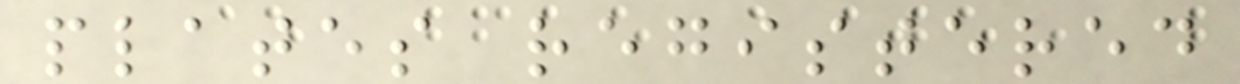plates registered
